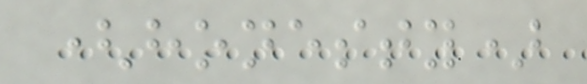(honesty)
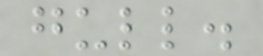gull.
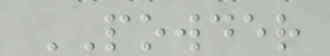POWDER
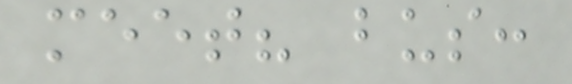meet? bus:
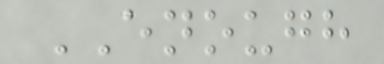ENOUGH
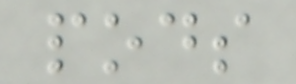pods
